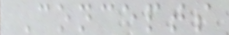Concepts
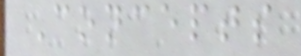Concepts
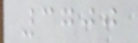3700
